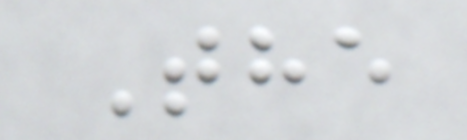The
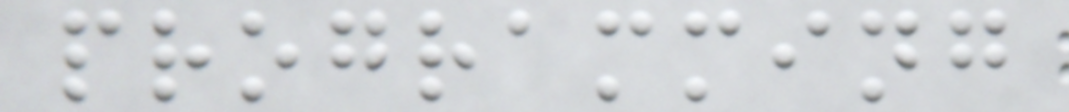programming
